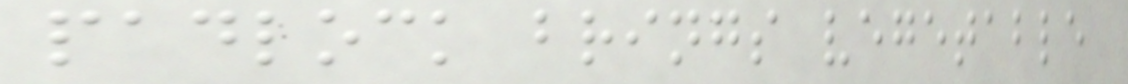padlock brings vegetable
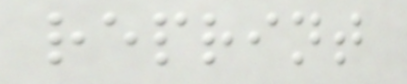reprint
